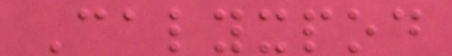Calyxpod
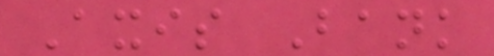Axis Bank
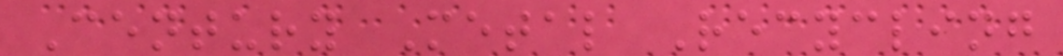Century Metal Recycling
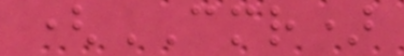(CMR)
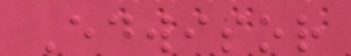Edwisor
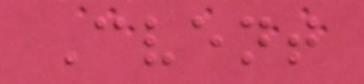Cvent
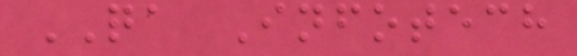QA Infotech
